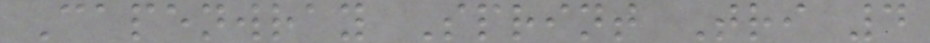Capenwray Sprint Tri 4
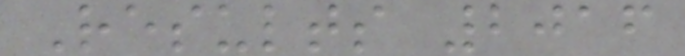Results 2016
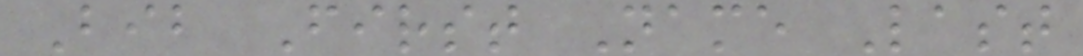Bib First Name Last
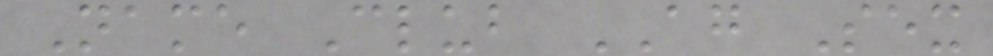Name Club AG Sex
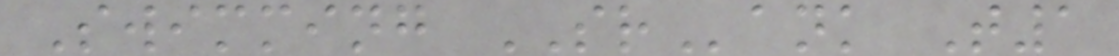Swimming SRank T1
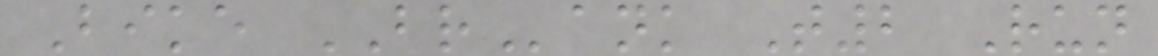Bike BRank T2 Run
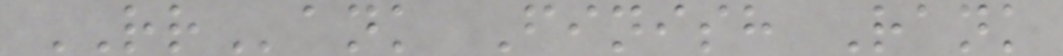RRank Finish Rank
